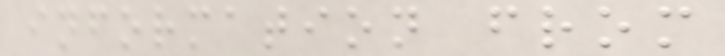information from
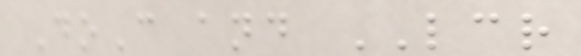DoC and LCR
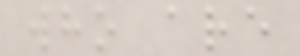who are
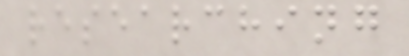researching
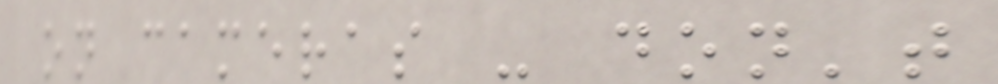on cameras - don't
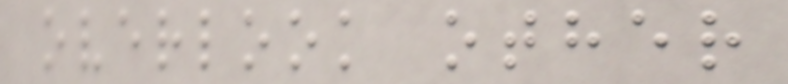overlook other
